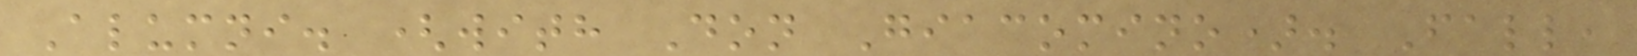Alumni. (with Don Giacomino). Fall,
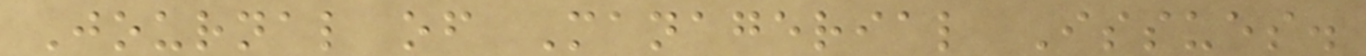Journal of Managerial Issues.
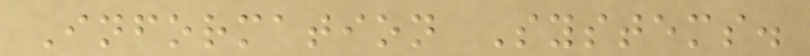Information Systems.
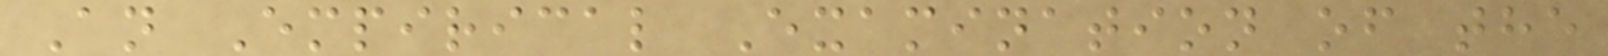An Empirical Examination of the
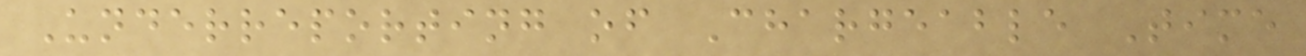Underreporting of Chargeable Time
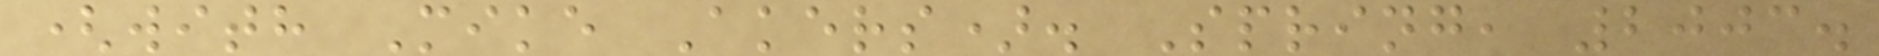(with Mike Akers). Spring, 2003.
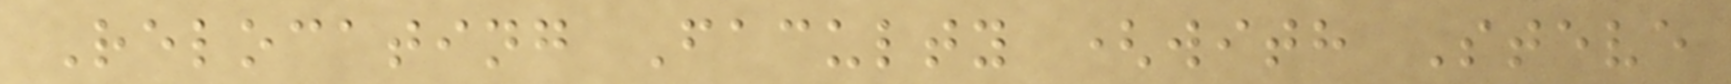Relocating Faculty (with Steve
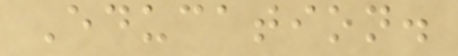Education.
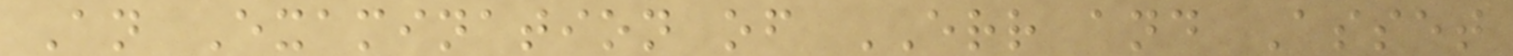An Examination of ERR and Asset
